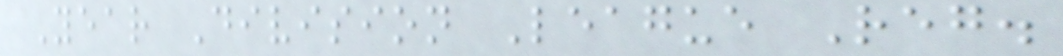Year Division League Reg.
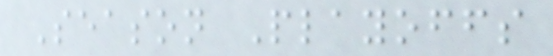Season Playoffs
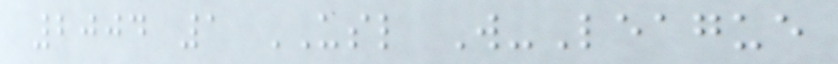2004 1 USL W-League
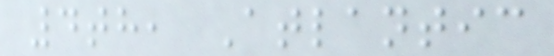4th, Atlantic
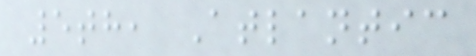5th, Atlantic
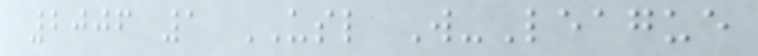2006 1 USL W-League
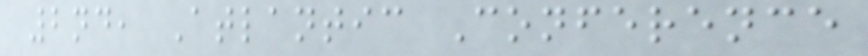2nd, Atlantic Conference
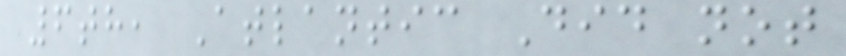6th, Atlantic Did not
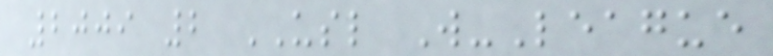2009 2 USL W-League
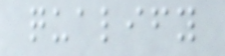qualify
